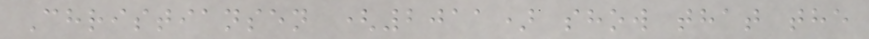Christiansen (2011) show that the
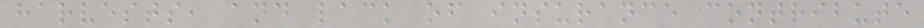harvests, and lack of insurance contribute
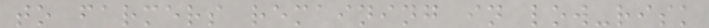to farmers remaining in low-risk
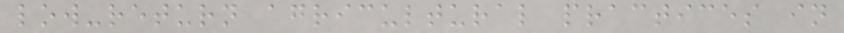low-return agricultural practices in
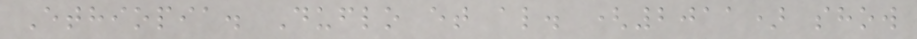Ethiopia. Duflo et al. (2011) show
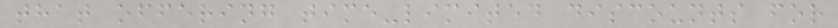that offering time-limited discounts for
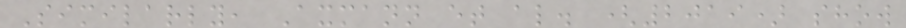Similarly, Axmann et al. (2019) show
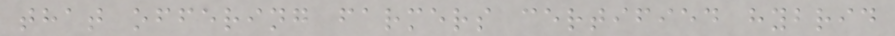that offering farmers certified hybrid
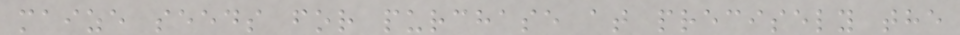maize seeds for purchase at precisely the
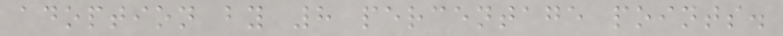adoption by 8 percentage points.
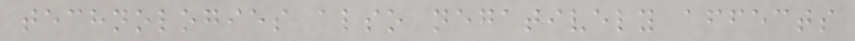technologies also negatively affects
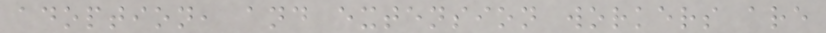adoption, and extension workers are
